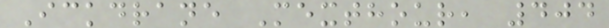Ickdrane Mexthour, 404
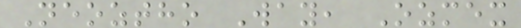Neoztho Way, Ozmex
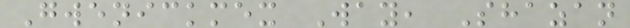Gwenickmex Way, Shazan
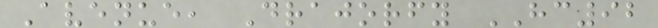Avenue, Drajorfy HC92
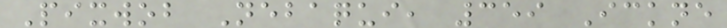Pixwob Nebaqui, 359 Ickne
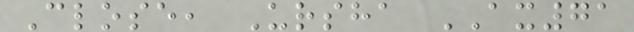Close, Ursha AX71
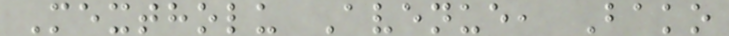Mextholu Avenue, Bako
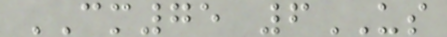CM75 6US
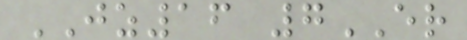JZ16 7ER
